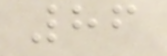86
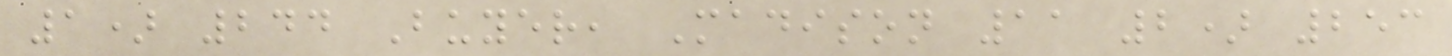1) 244 Buyer, Madison 11 2) 253
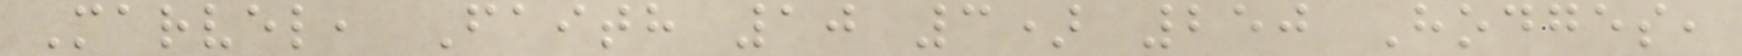Marvel, Faith 10 3) 250 Hodges,
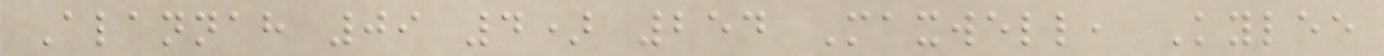Alannah 09 4) 254 Maxwell, Kylee
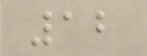12
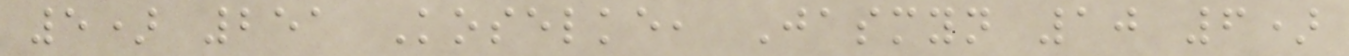5) 251 Koselke, Jasmyn 10 6)
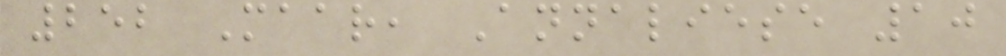252 Maar, Annaliese 10
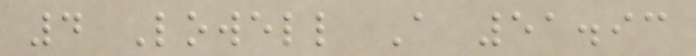4 Lowell A 51.93
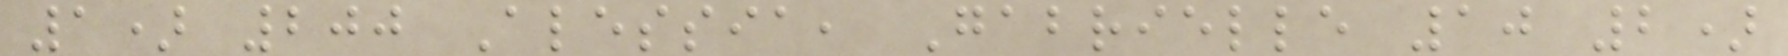1) 200 Alessia, Gabrielle 10 2)
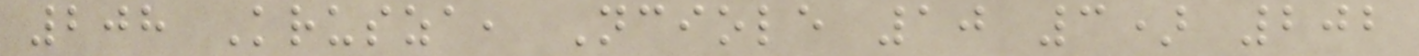208 Krusza, Nciole 10 3) 202
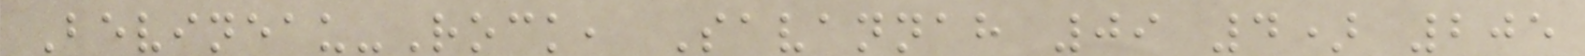Bevineau-Rock, Savannah 09 4) 205
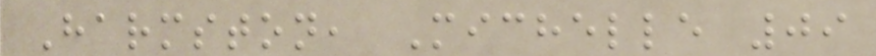Harmston, Michelle 09
